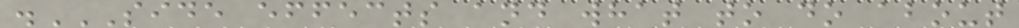.SIDE EFFECTS AND WHAT TO DO ABOUT
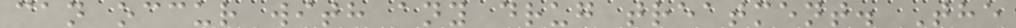can occur with any drug treatment. The
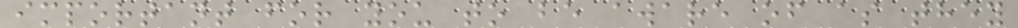important for you to be aware of as they
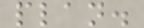plan.
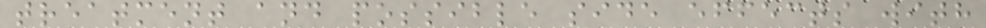treatment and possible side effects with
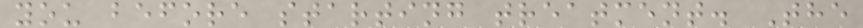you before starting treatment. The
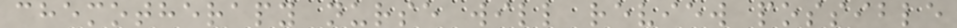chemotherapy nurse will review possible
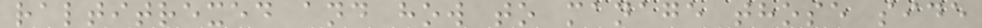raltitrexed and how to manage those side
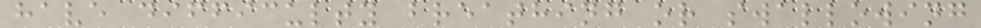have difficulty breathing or swallowing
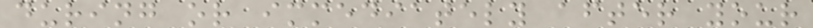during or immediately after your
